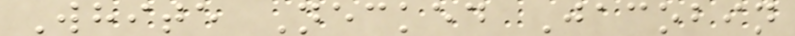White Necked Jacobin
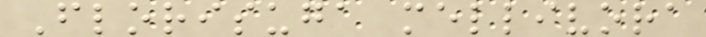Florisuga mellivora
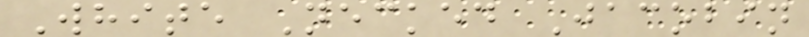White Necked Jacobin
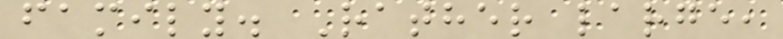family. Rather large,
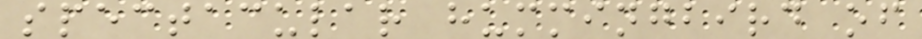spectacular hummingbird of
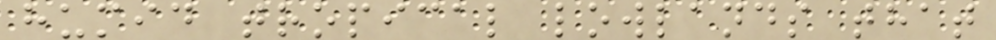humid tropical lowlands that
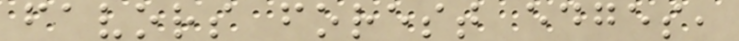favors forest edges,
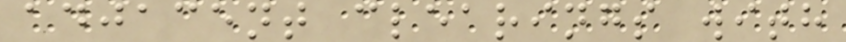adjacent clearings with
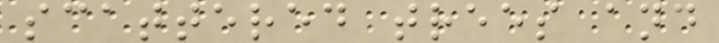scattered trees and
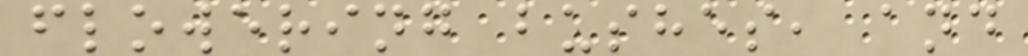flowering bushes, and
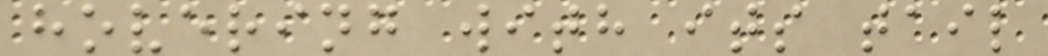hovering with its tail
